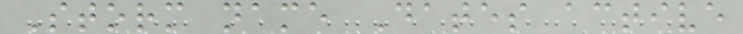Storm name Dates active
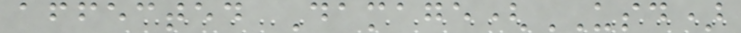affected Damage(USD)
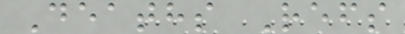Deaths Refs
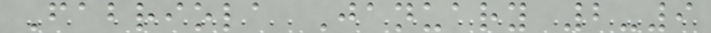Fabriola January 2-9
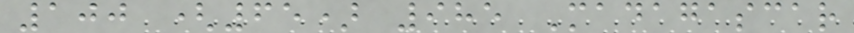100 (65) 985 Madagascar
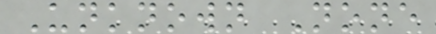Unknown None
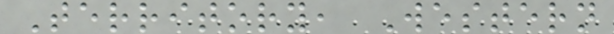Territory, Western
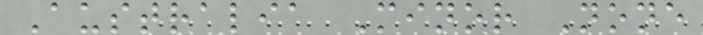Australia Minor None
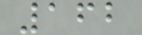162
